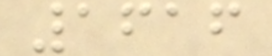1616
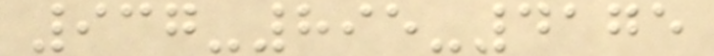937-895-4175
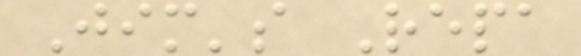Jim's Repa
